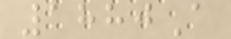1880A
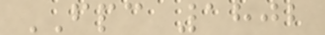FPC 1802
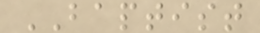BAPTIST
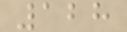128
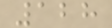128
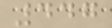447
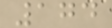174
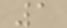1
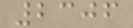2306
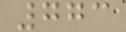773
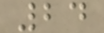24
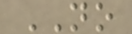NO
